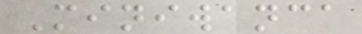Miniwanca
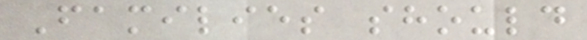Families should
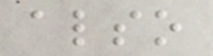also
